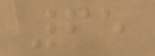65
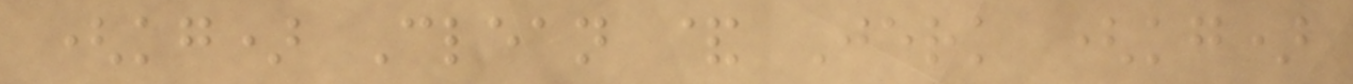(kg) Clean & Jerk (kg)
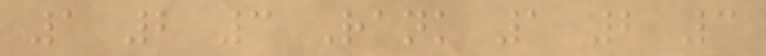1 2 3 Rank 1 2 3
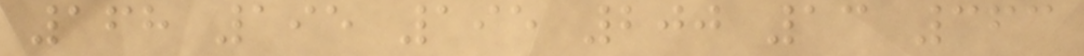168 195 195 200 13 363
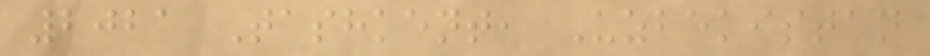2021 Tashkent, Uzbekistan
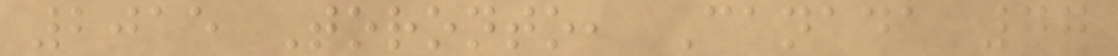2015 Toronto, Canada 77
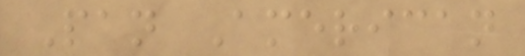Pan American
